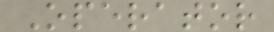Operator
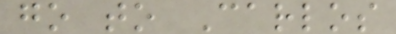go to Carlos
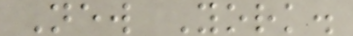New York.
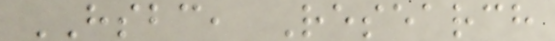HSBC, Research
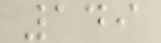149
